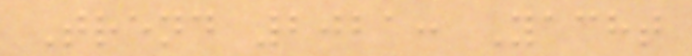Trend 2021: Yacht
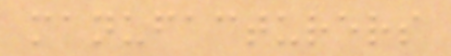manufacturers
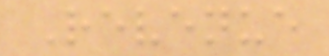Revenue
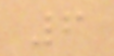6
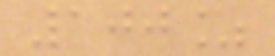100%
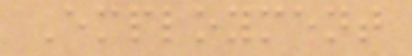Employment
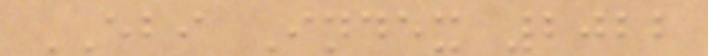EBI Index 2022
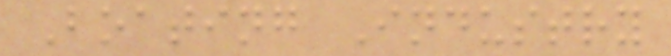Boating Industry
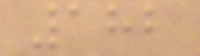182
